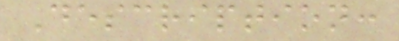Description:
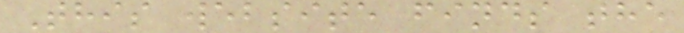This website finds the
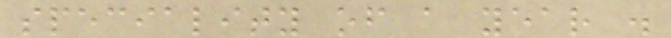speciality of a year .
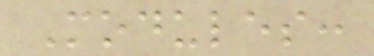Modules:
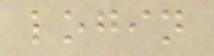login
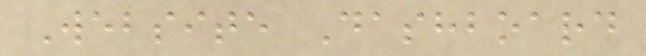Website Dashboard
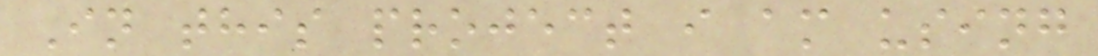In this project i am using
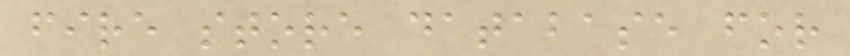fire store database for
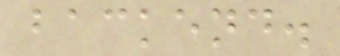backend.
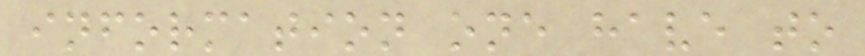information one have to
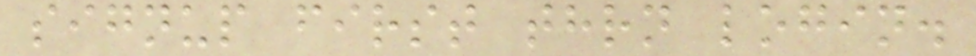signup first thrn login.
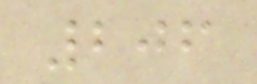206
